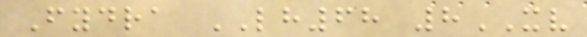Fydra LH68 8XV
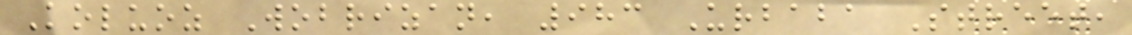Koluoz Wobrizan, 983 Urbaba Street,
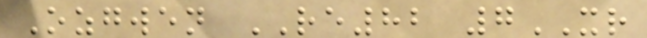Ozgwen RE82 7XR
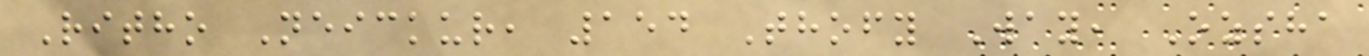Ritho Neickur, 154 Thofy Way, Ozsha
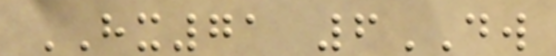HX71 6DW
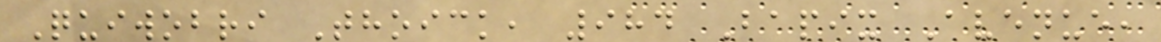Quiwobri Thoick, 984 Bapix Avenue,
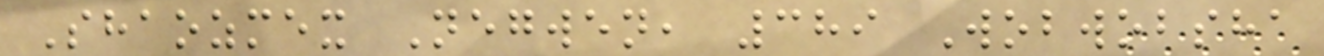Shaozmex Negwen, 389 Wobwobsha
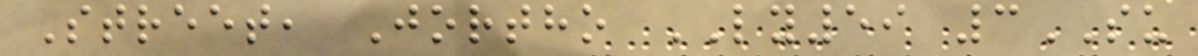Street, Jortho LY59 3SU
